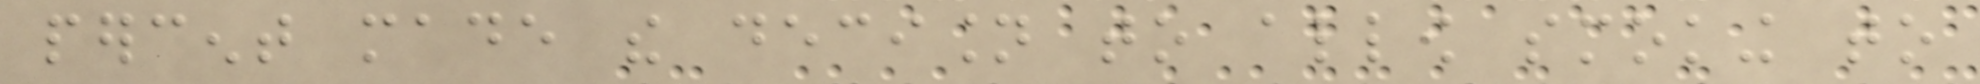percent made the decision to allow smoking to
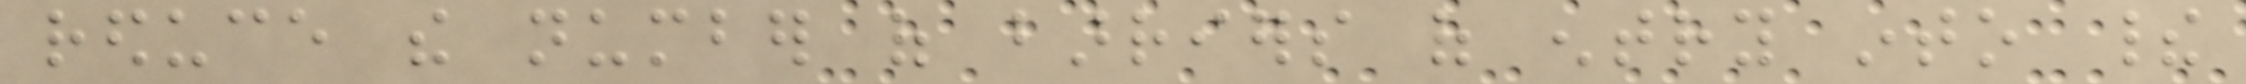reduce the number of barriers of entry into their
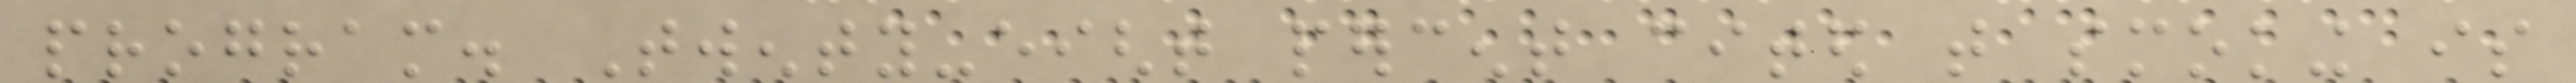program. Twenty-eight percent cited that smoking is
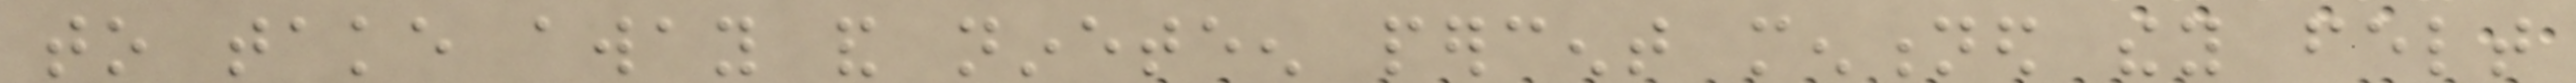to take away and nineteen percent mentioned they felt
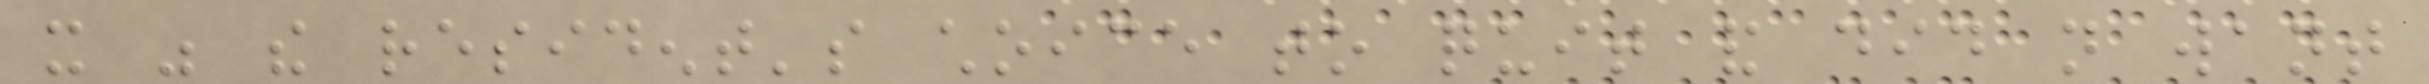it was the resident's choice to quit and did not want
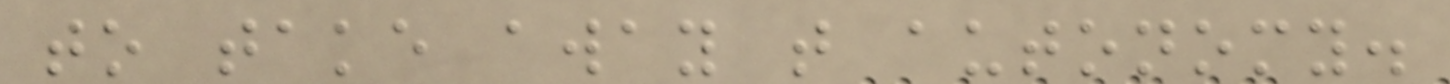to take away that autonomy.
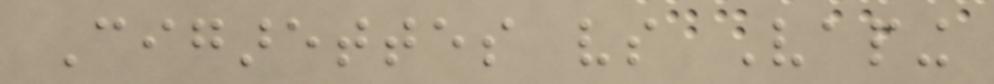Cigarettes vs Vaping
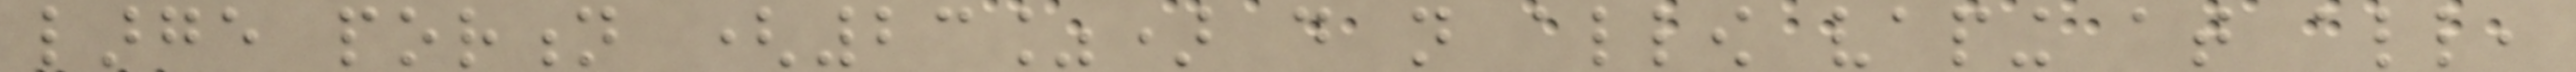large portion (23%) do not allow vaping at all,
